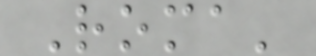Roma'
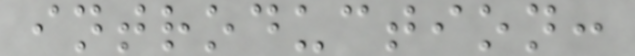introduction:
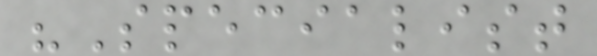"Specialist
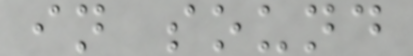in sound
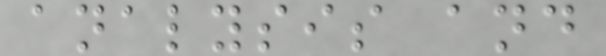analysis and
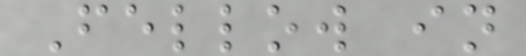Fellow in
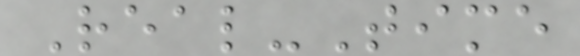Real-Time
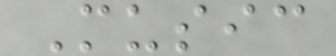Music
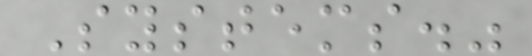Systems."
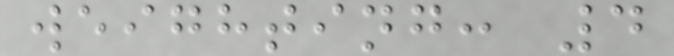weighting: 4
